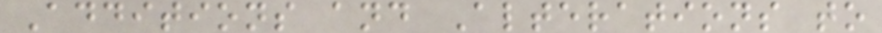Additions and Alterations to
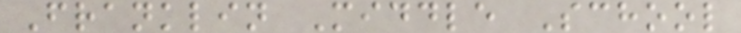Franklin Middle School
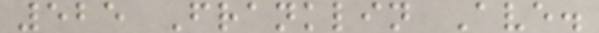525 Franklin Ave.
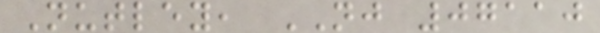Nutley, NJ 07110
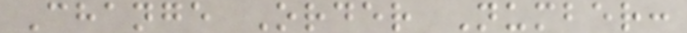Change Order Number:
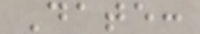Date:
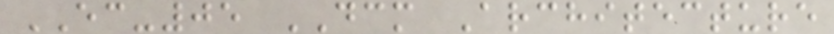EC-05 DCM Architecture
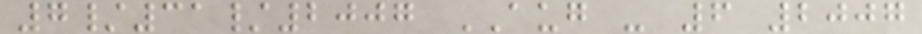7/31/2007 AUG - 6 2007
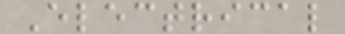Electrical
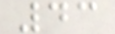43
